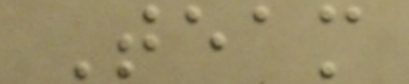Team
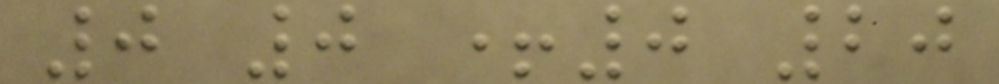0 0 +0 20
